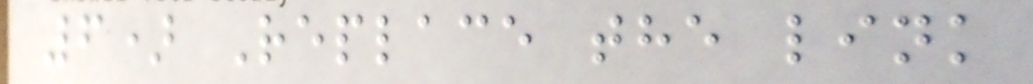6) Replace the link
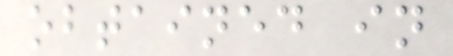obtained in
